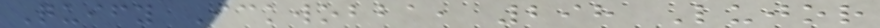Quify Ickwobba, 298 Lujor
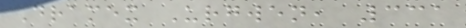Dramex Urgwen, 331
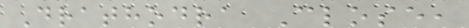Drathodra Close,
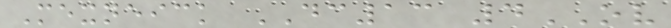Mexneick DC13 4OV
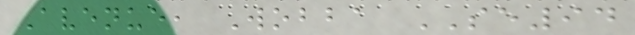Avenue, Wobba SE94
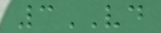3VD
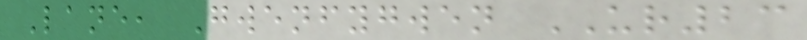Lane, Gwenfygwen UR23
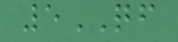5QF
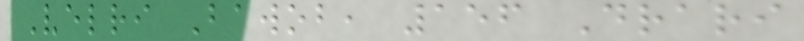Velri Bawob, 156 Drari
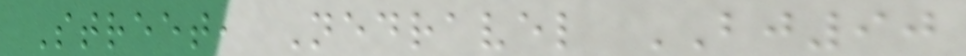Street, Nedravel BJ90
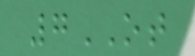7OT
